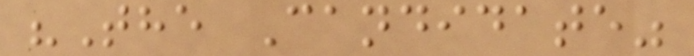"The Candidate"
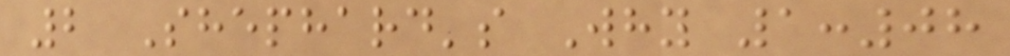2 Shephard's Why 1:08
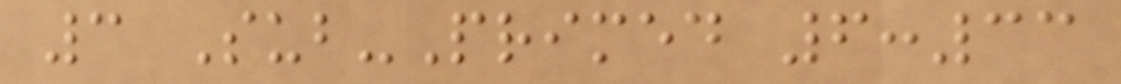3 Sub-Primed 6:33
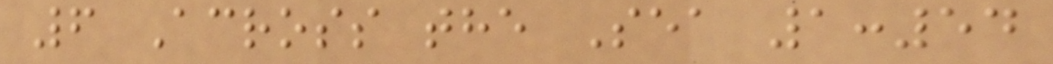6 Across the Sea 1:54
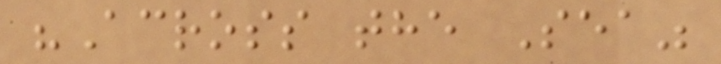"Across the Sea"
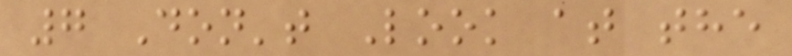7 Don't Look at the
